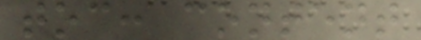toc: content
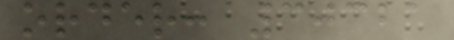order: 30321
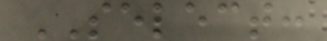SELECT:
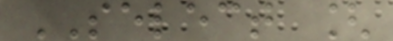SELECT [
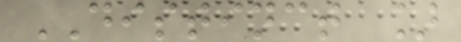DISTINCT ]
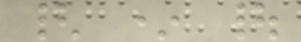{ * |
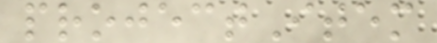projectItem
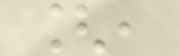[,
